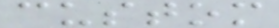custom
